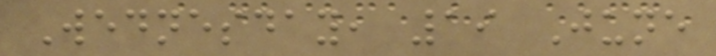Wednesday, 19 June
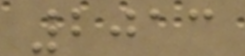2013
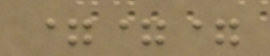===
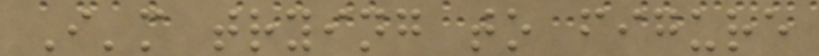I'm trying to figure
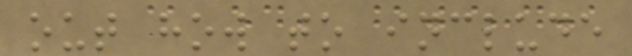out how to include
